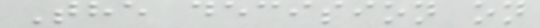The decision on
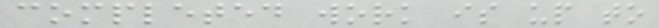completed work is up to
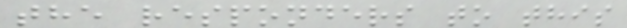the responders to this
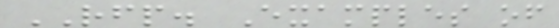RFP. Examples of
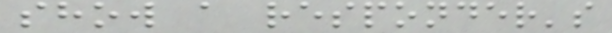show a responder's
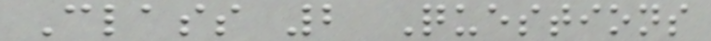Class 2 Questions
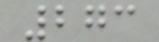273
